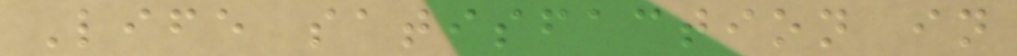Life satisfaction in
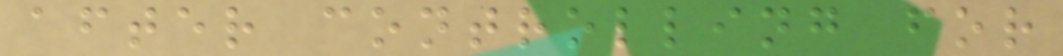after controlling for
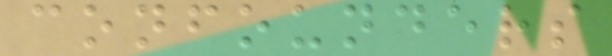confounders
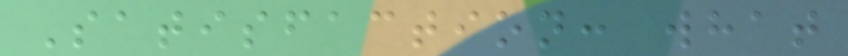Satisfaction: what
